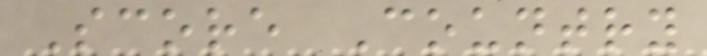Score Country
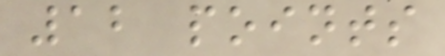12 points
